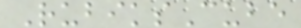RubiksCube
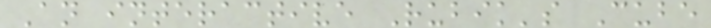An interactive Rubik's Cube
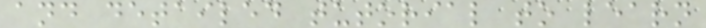and detailed tutorial to learn
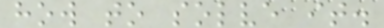how to solve it.
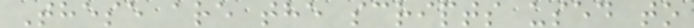These are the scripts used to
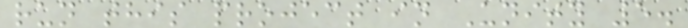run this project in Unity 5.
